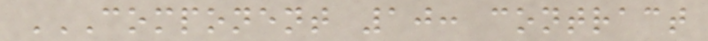COMPONENT 10: CONTRACT
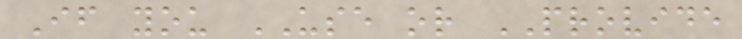If you USE or PROVIDE
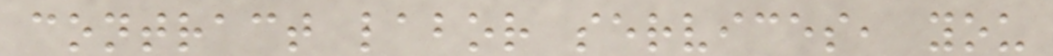contract labor services, you
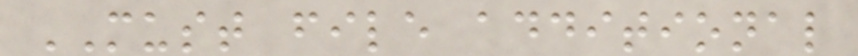MUST file additional
